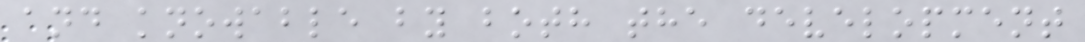and knowable by both the development
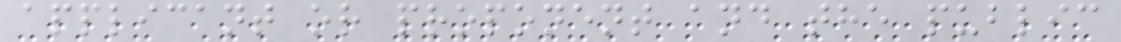applicant or proponent and the public
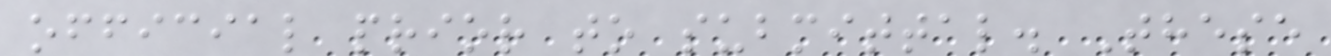official prior to submittal. These
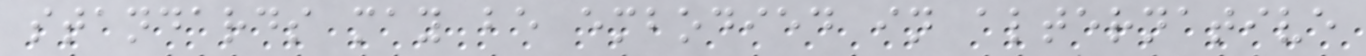standards may be embodied in alternative
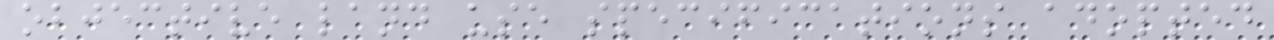objective land use specifications adopted
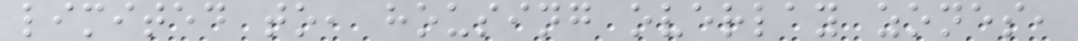limited to, housing overlay zones,
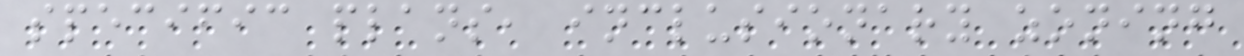specific plans, inclusionary zoning
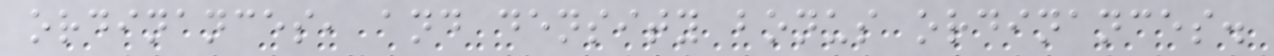ordinances, and density bonus ordinances.
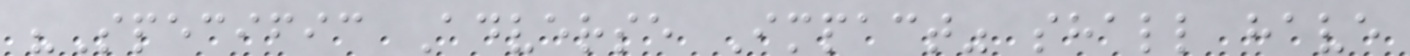"Specific Adverse Impact" shall have
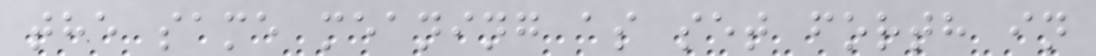the same meaning as set forth in
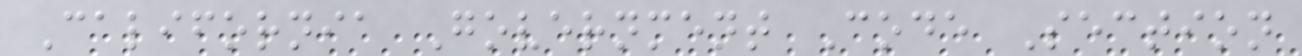California Government Code Section
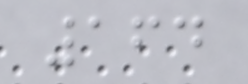164
